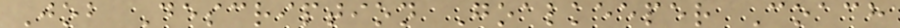Job Description Goalkeeper Coach
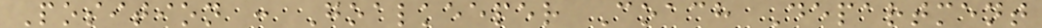Position : Goalkeeper Coach Department
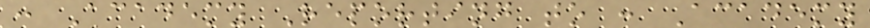: Academy Reporting to : Academy
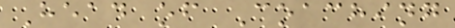Head of Coaching
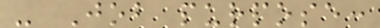- Job purpose:
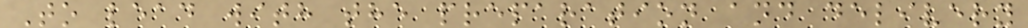To lead with the preparation and delivery
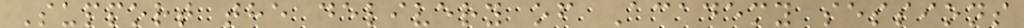Support the delivery of Academy sessions
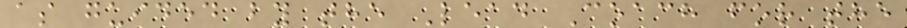as guided by the Lead Coach for the
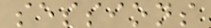sessions
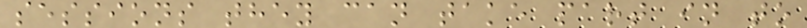sessions they can take part in to
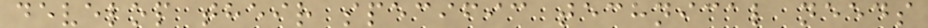develop their specific technical needs
